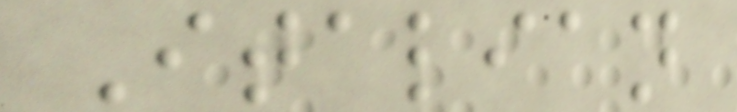Italian
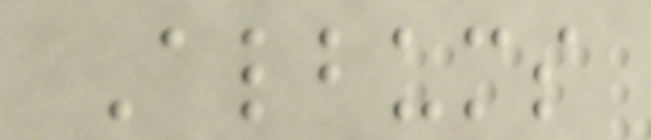Albums
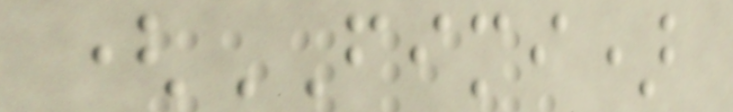(FIMI)
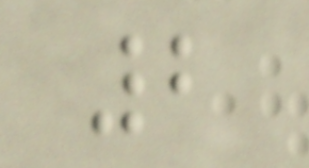2
